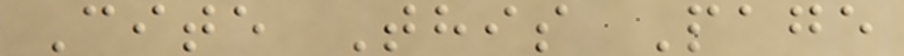Cite This Page
